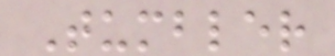Tumbler
